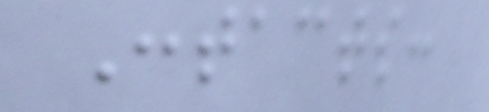Contacts:
